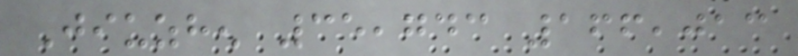Jiuzhen 35,743 166,013
